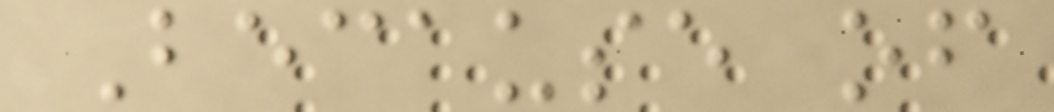Because of
